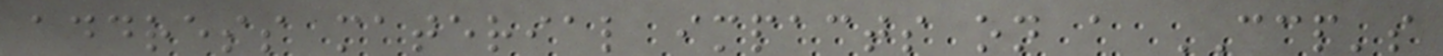address material impacts on a CCP's
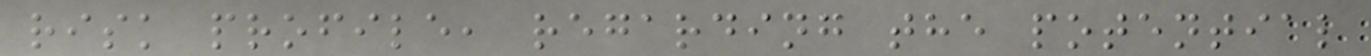risk profile, regarding the potential
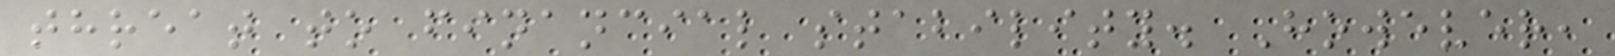threat to financial stability. However,
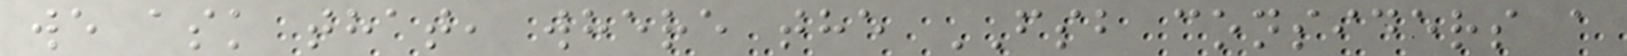we ask that, where the FSB considers a
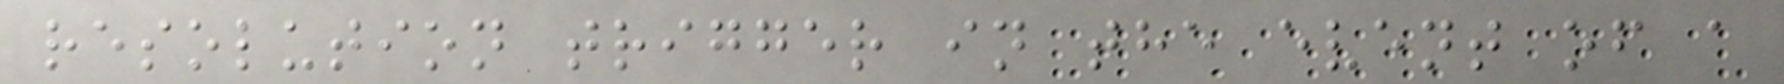resolution trigger in the event of a
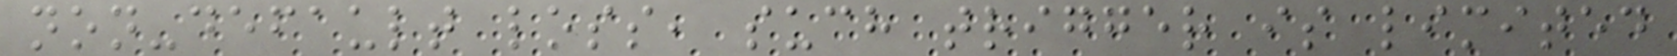non-default loss, such trigger is limited
